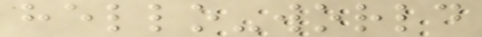hello-world
